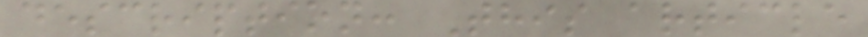description: This article
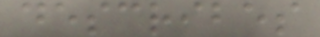describes
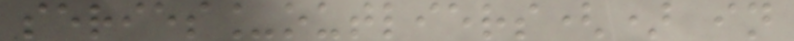series_outliers() in
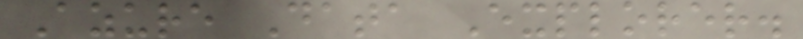Azure Data Explorer.
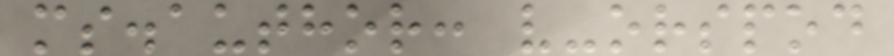ms.author: v-orspod
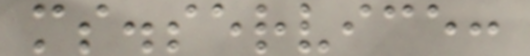ms.service:
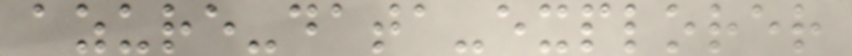azure-data-explorer
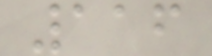116
